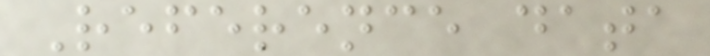Reference data
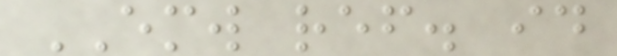EMW ref. id
